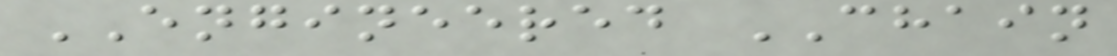ENGINEERED CHAIN
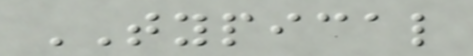TYPICAL
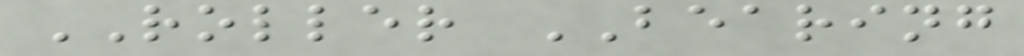ROLLER BEARING
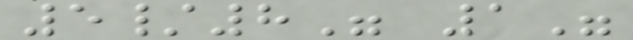5/8" 1"
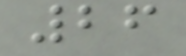26
